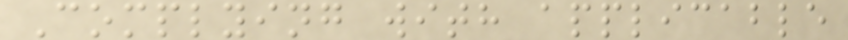Complying with applicable
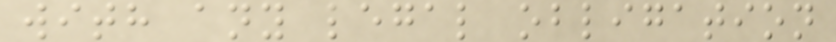with any legal obligation
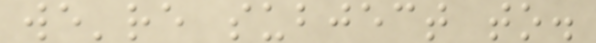we're subject to.
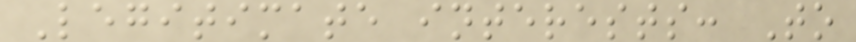Legitimate interests: To
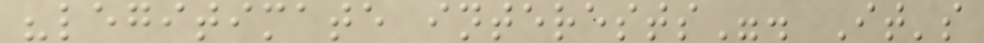"legitimate interests". It's
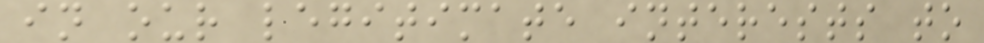in our legitimate interests to
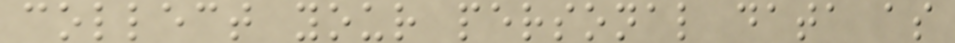collect your personal data as
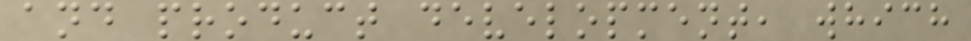and product development, which
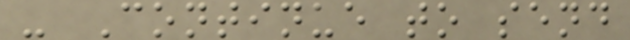- Continue to send
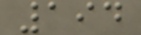194
